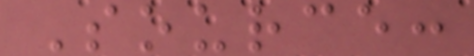Source:
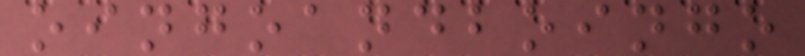oingoandboingo
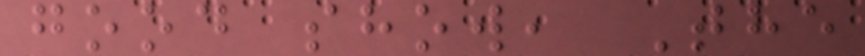good show, The
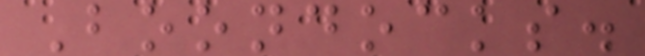Boondocks.
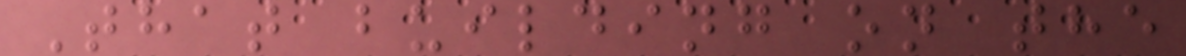That building on the
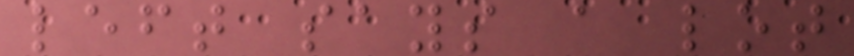left says a lot
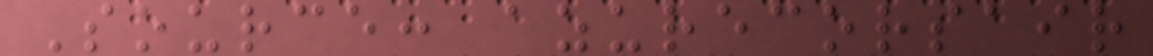Source: azurecorsair
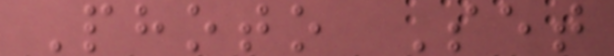Photo Set
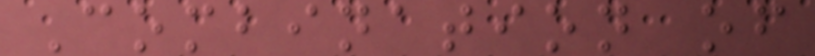Combination of
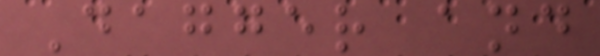Dagger and
